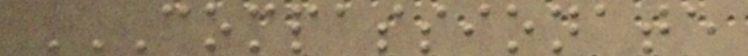COMPASSIONATE
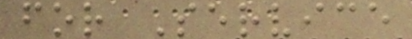for Service
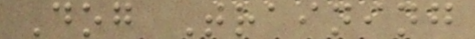Dog Training
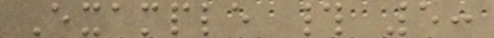Example # 5:
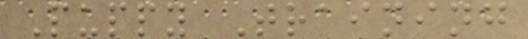Puppy Training
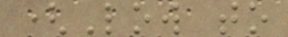(Low to
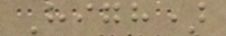High)
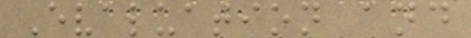Evaluation and
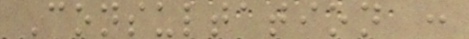Consultation :
